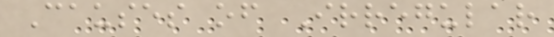Causes of Irregular
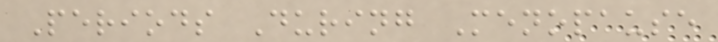Periods During Menopause
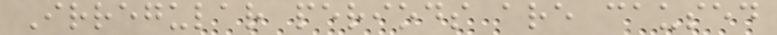Irregular periods are caused
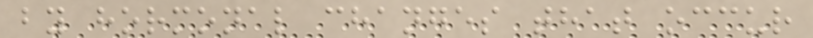by hormonal changes that occur
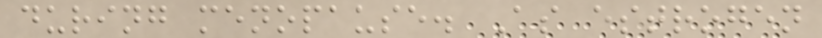during menopause. As estrogen
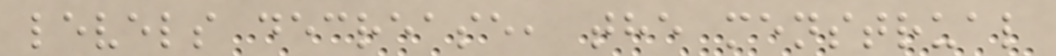levels decrease, the menstrual
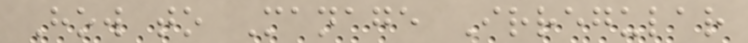How to Manage Irregular
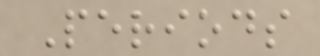Periods
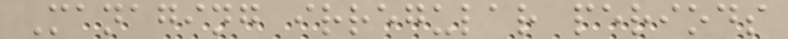Managing irregular periods
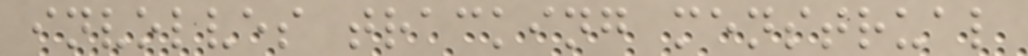involves tracking menstrual
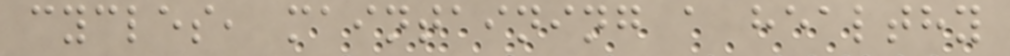cycles, maintaining a healthy
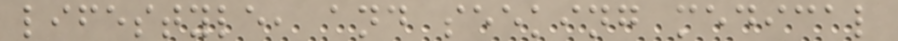lifestyle, and seeking medical
